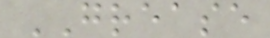GREASE
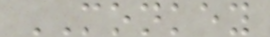MONKEY
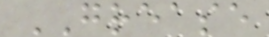GREASE
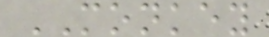MONKEY
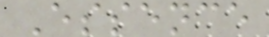Essence
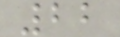22
